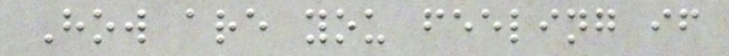How are you feeling if
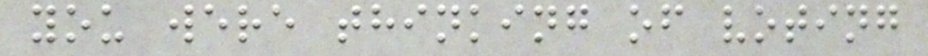you were thinking of voting
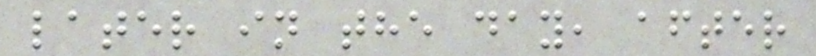later in the day, after
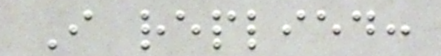I replied:
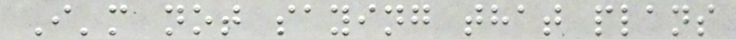I'm not saying that plans
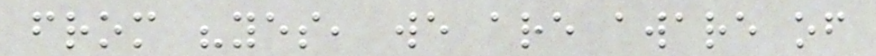from "yes, we are aware of
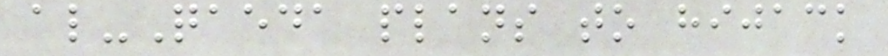al-Qaeda plans to hijack
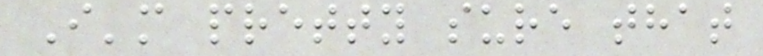I'm pretty sure that
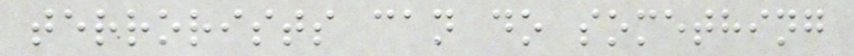terrorists can do something
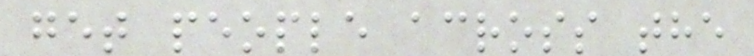get people across the
